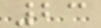23
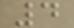4
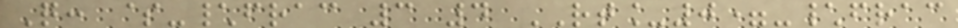Q: $-\frac 3 4 RT_0=-\frac
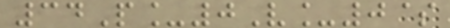34P_0V_0$
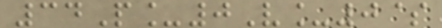34P_0V_0$
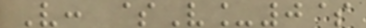V: $V_0$
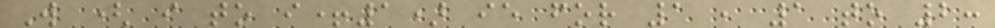W ( i to i+1) ie for 1 , 1 to 2:
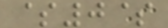$0$
